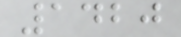1420
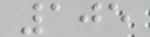105
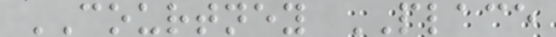COURTNEY PLACE
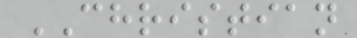CHRISTIAN
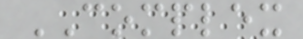COMPLEX
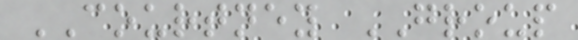COURTNEY GROUP
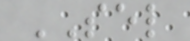SEL
